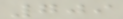709
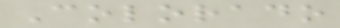Colorado
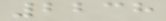2238
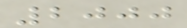2000
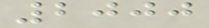2000
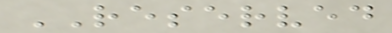RESERVED
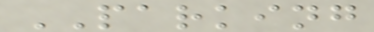PARKING
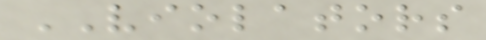VIOLATORS
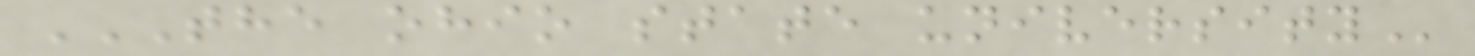THE OHIO STATE UNIVERSITY
